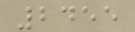2455
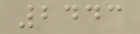2443
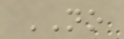NO
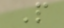P
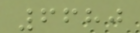6680
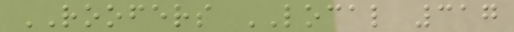ROOFERS LOCAL 317
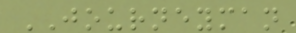JOURNEYMAN
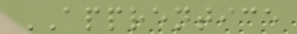APPRENTICE
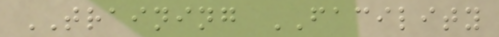TRAINING FACILITY
